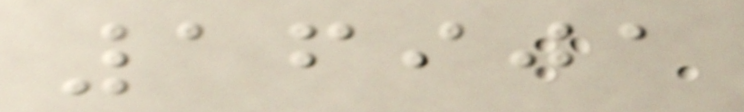16901
